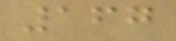167
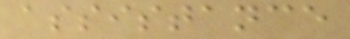assistance
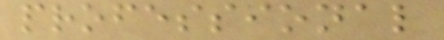professional
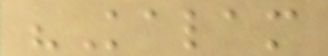"Kalam
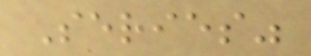Series"
